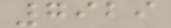7929
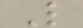L
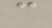c
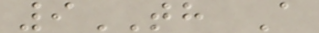9TH A
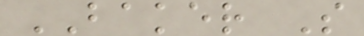BAKER S
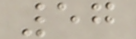57
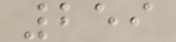259
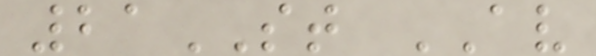21ST AV
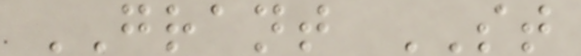GRANT ST
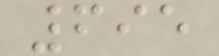695
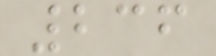236
